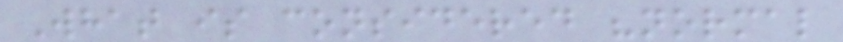What is considered "normal
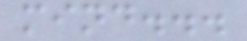mind...
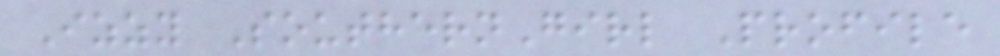Izzy SouthernGirl Profile
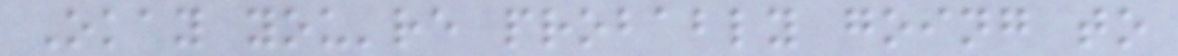Okay you're probably going to
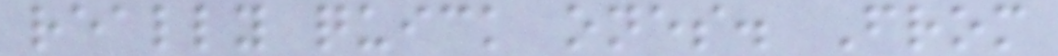really quick ones. From
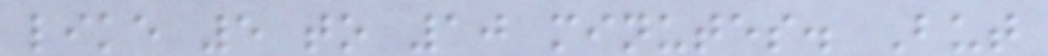like 5 to 10 minutes. But
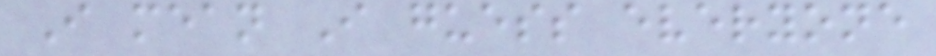I mean I guess everyone
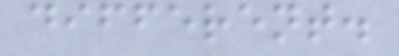different.
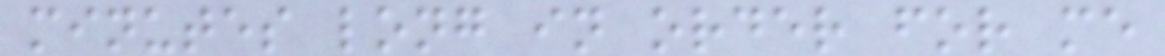minutes long in order for me
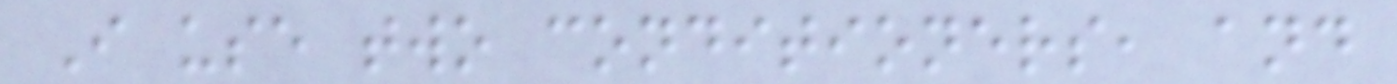I use two conditioners, and
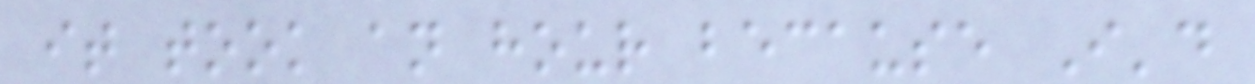it took an hour because I'd
